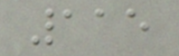115
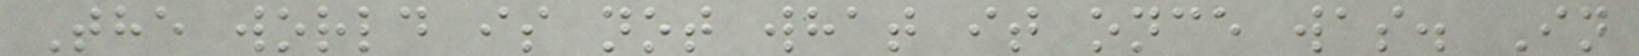The world is not what it once was. In
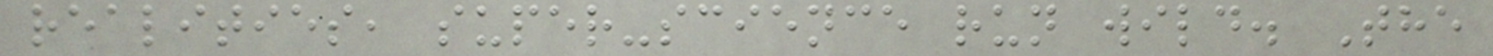realities, super-science run wild. The
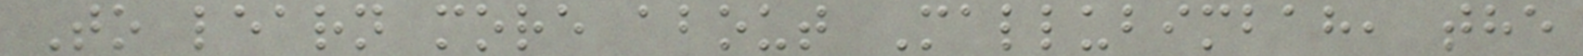To learn more about Mallubimbah, the
